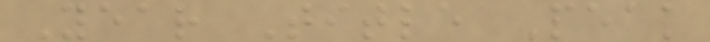Year Title Peak
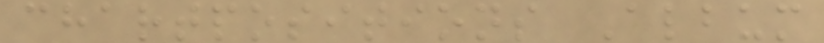chartpositions Album
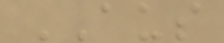AUS
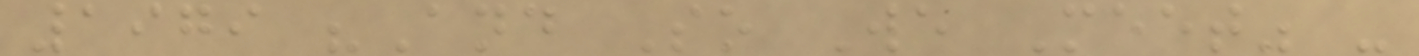1979 "And So We Meet" -
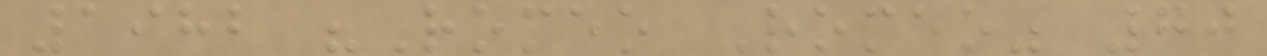1982 "Romeo Romeo" 70
